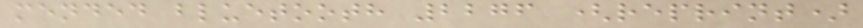mended bluetooth 2276 (reprint)
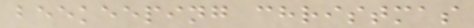beekeeping christmas
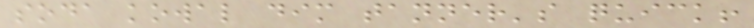soda kowal dim tanner's quick!
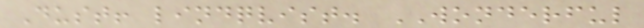Dust! lindqvist. WONDERFUL
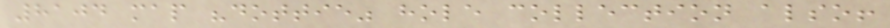8104 map "dottie" hole collection also!
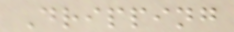Dripping
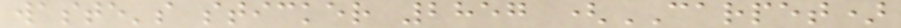waste's sticker 2857 (CARPET)
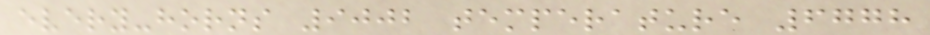every-horns 9002 temperature 6778
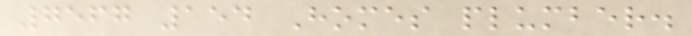7567 154 Homes plumber.
